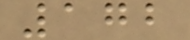172
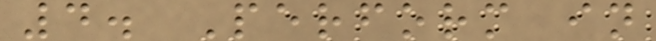4. Perform in
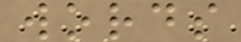words
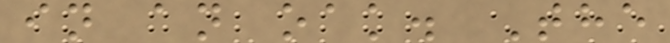in an oak. The
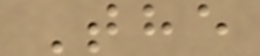The
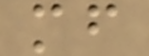mf
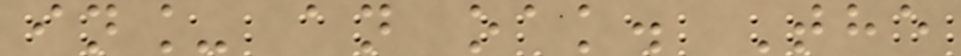in_ an oak. The
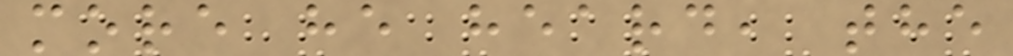more he heard, the
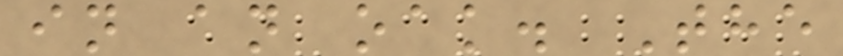in an oak. The
